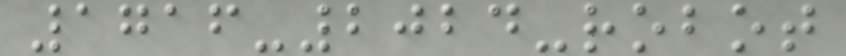1716-2024-robot
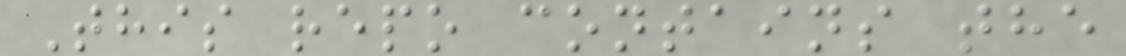This repo contains the
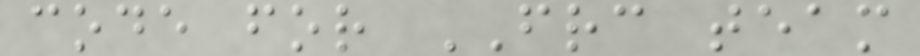code for FRC team
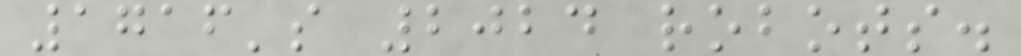1716's 2024 robots.
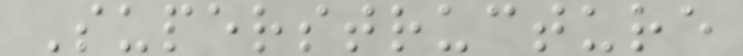Superstructure
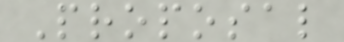Proposal
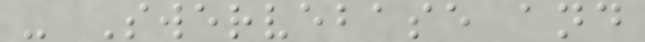- Swervebase and
